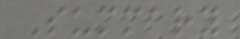Summary
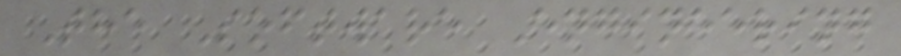The Software Engineering
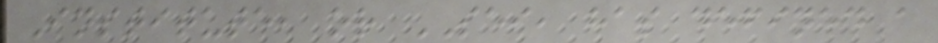Institute, or SEI, has defined a
